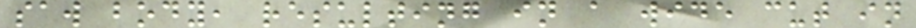saw body, resulting in a wide cut in
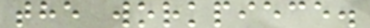the workpiece.
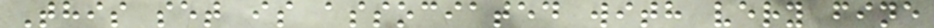This set is associated with very fine
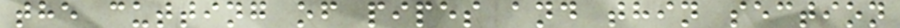the cutting of pipes and thin section
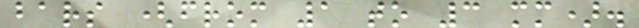bars (from 1 to 3 mm).
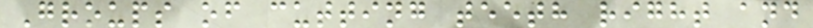Groups of cutting teeth right and
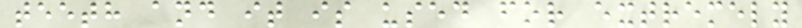teeth and it is used for extremely
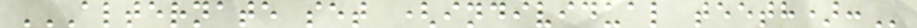ALTERNATE SET (INDIVIDUAL TEETH):
